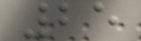25
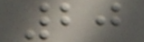20
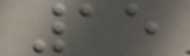15
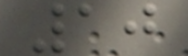10
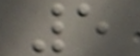5
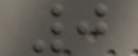0
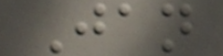Jan
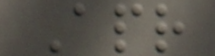Apr
